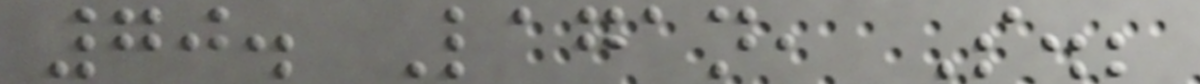70. Lagan, S.;
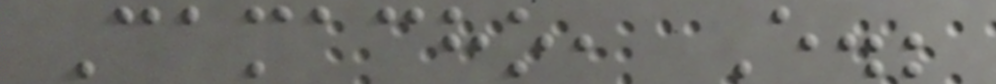Camacho, E.;
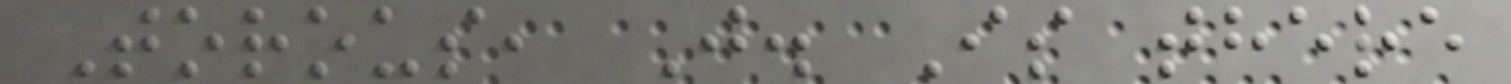Torous, J. Is there
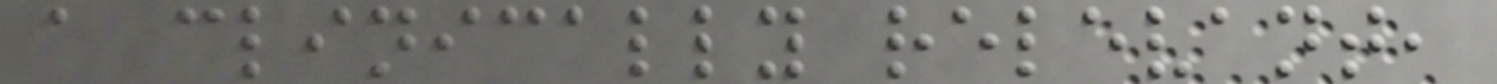a clinically relevant,
